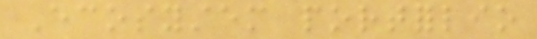Ecosystem portforlio
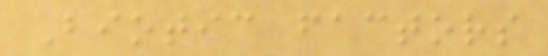Biotic factors
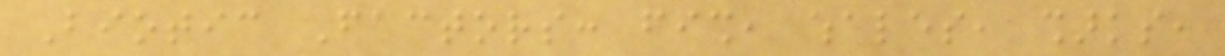Biotic Factors: fish, whales, sharks,
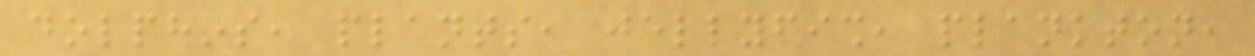dolphins, plants, jellyfish, plankton,
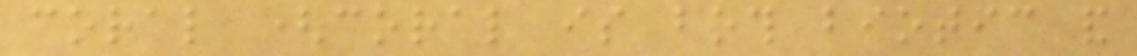coral (coral is both biotic and
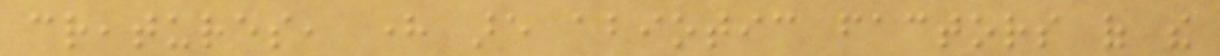creatures, here are abiotic factors of the
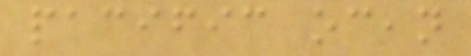pacific ocean
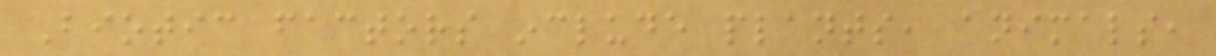Biotic factors include plants, animals,
